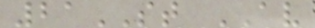21ST AV
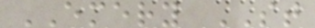EMERY ST
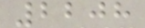2208
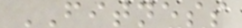FITNESS
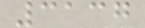3137
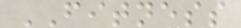FITNESS
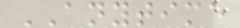ANYTIME
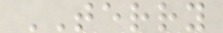TERRY
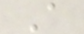A
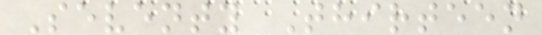Seventy Thirteen
